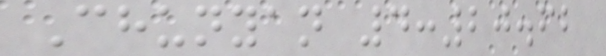Chunyan 4:20.62
